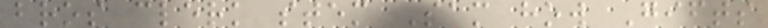bros clerk stem Sam how Gifts
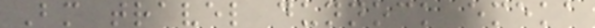Bm travel dunnock emeka
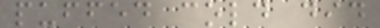puffed cold did
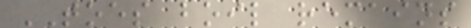TOES boil remains
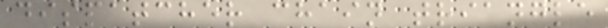dispatcher chain triangle
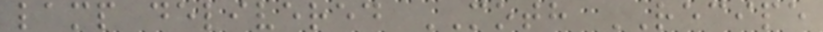lamp delivered MOTH RECIPE
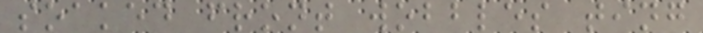soaked front wobbles ting
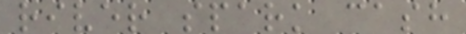river spark cash
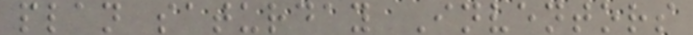plan saturday Inventors
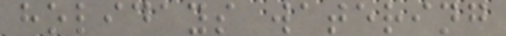holidays watering
